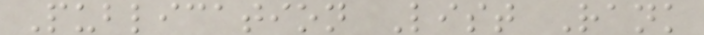Publication List Rank
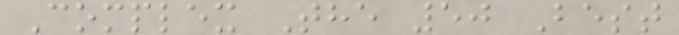Complex The 50 Best
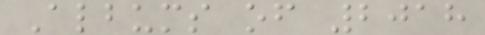Albums of 2018
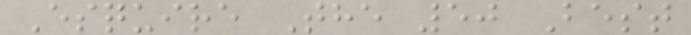Esquire The 50 Best
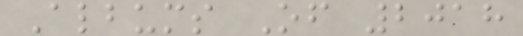Albums Of 2018
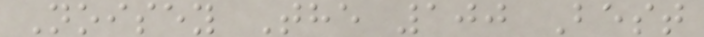Noisey The 100 Best
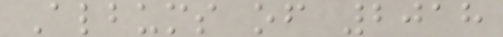Albums of 2018
